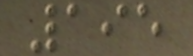195
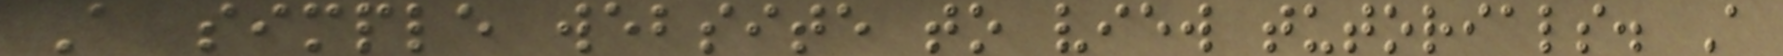A simple website to view tutorials. A
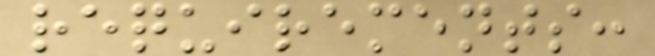requirements:
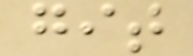git
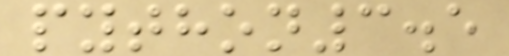python3.5
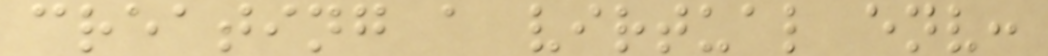creating a virtual env:
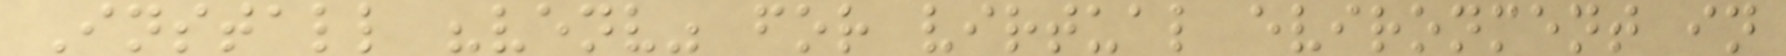Install "venv" for virtual evironment in
